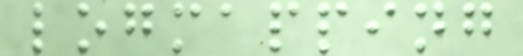logmapping
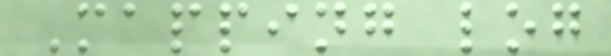Mapping log
